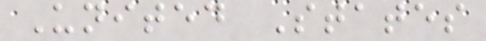United States
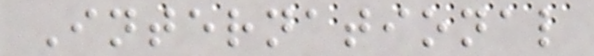International
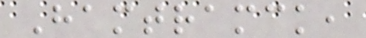Hamtramck,
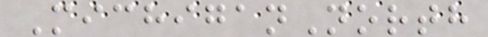MichiganNorth
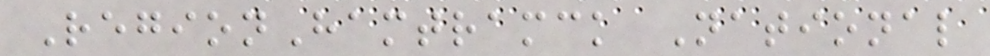RegionHamtramck National
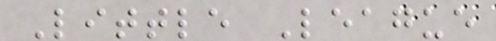Little League
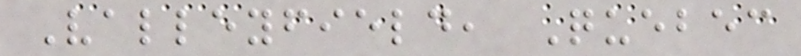Valleyfield, Quebec
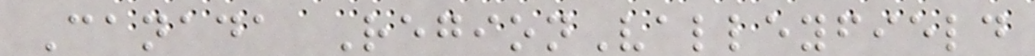Canada RegionValleyfield
